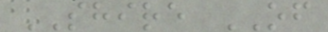SHIRE OF
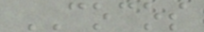COCOS
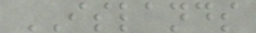ISLANDS
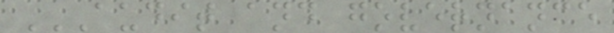AUDIT AND GOVERNANCE
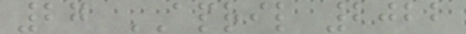27 APRIL 2022
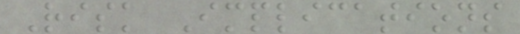Risk Implications
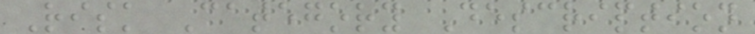Risk Category Description
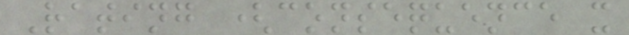Rating (consequence x
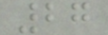27
